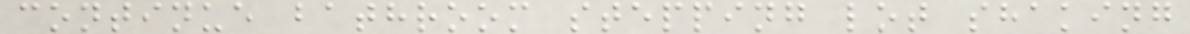continue bathroom stepping lot shaking
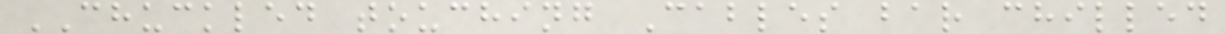CHUCKLED touching Cables bar chilled
